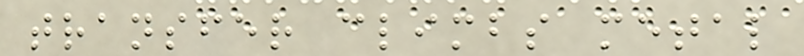transfer climbs metal
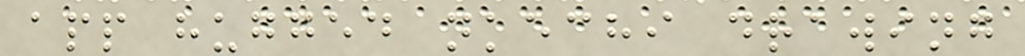app hugged nkechi drawing
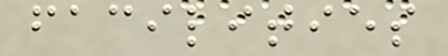facilities
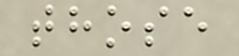those
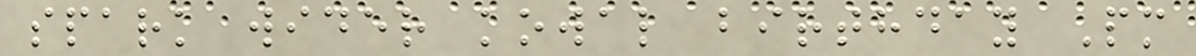spark wider kowal birthday Pm
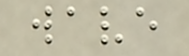wave
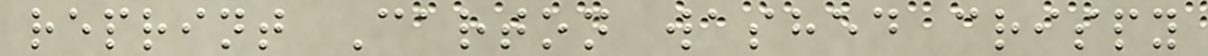reprint Carton washed crispy
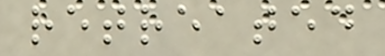retreated
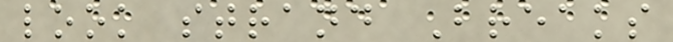look strand Breaks
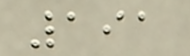191
